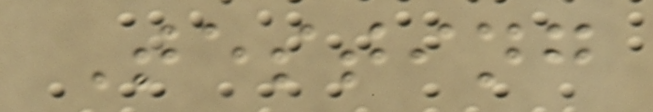Testing
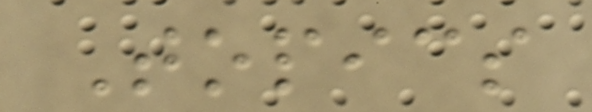Topics
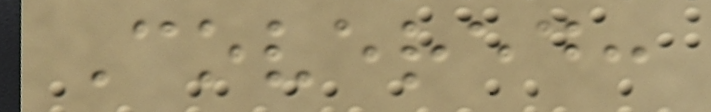Covered:
